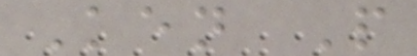Ken P
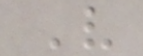V
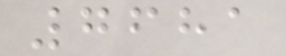7681
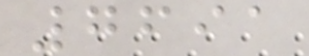7691
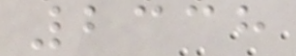2338
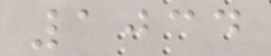1034
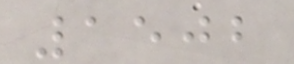1502
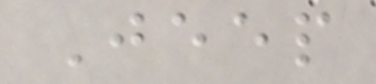Jeep
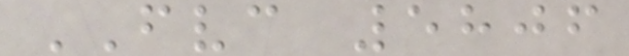FVC 5806
